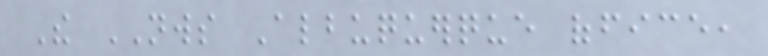The NWS Albuquerque office,
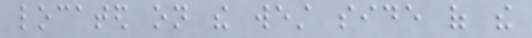located on the west side of the
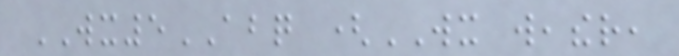WX5ABQ (WX weather,
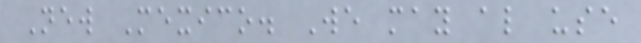New Mexico. We may also use
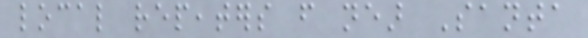local repeaters from near Santa
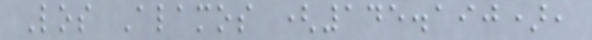Los Alamos (145.190),
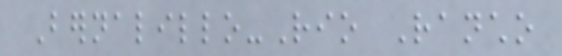Bernalillo-Rio Rancho
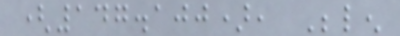(147.100), Belen
